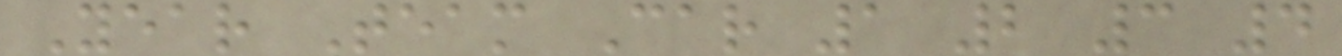Year Team Car 1 2 3 4
